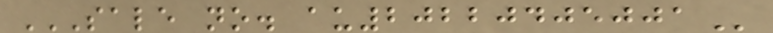SALE NO. AU20220405001
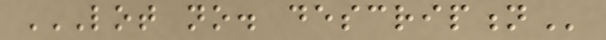LOT NO. DESCRIPTION
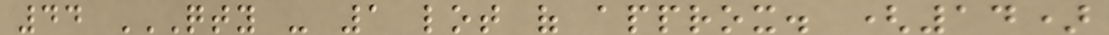44 QTY - 1 LOT OF APPROX. (14)
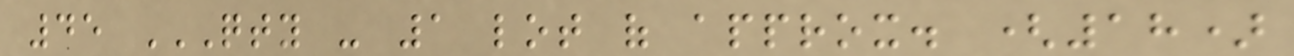45 QTY - 1 LOT OF APPROX. (18)
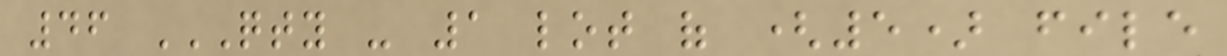46 QTY - 1 LOT OF (5) FILE
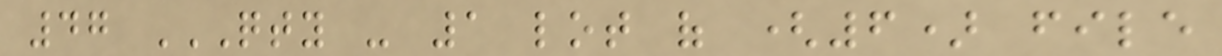47 QTY - 1 LOT OF (6) FILE
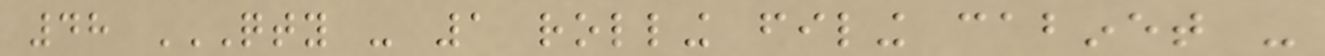48 QTY - 1 ROLLING FILING CABINET -
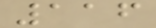116
